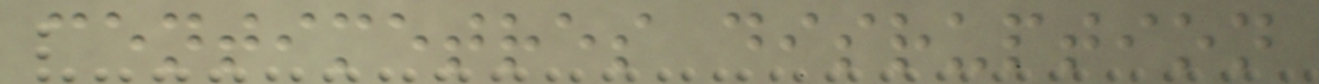centimetres disruption
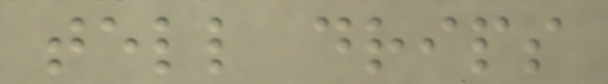tell drips
